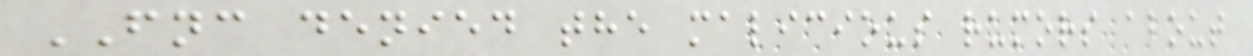FNC denied the malicious rumors about
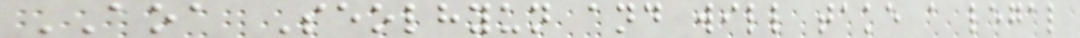AOA Seolhyun and will take a legal
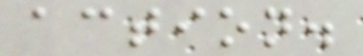action.
